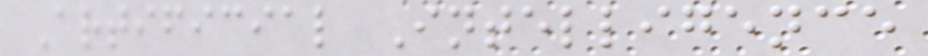Artificial Intelligence
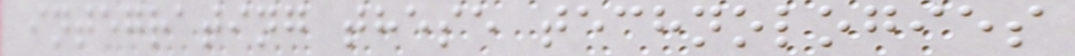integrating these technologies
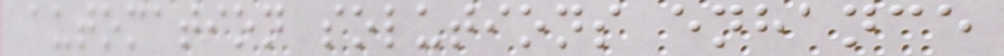automation solutions enhance
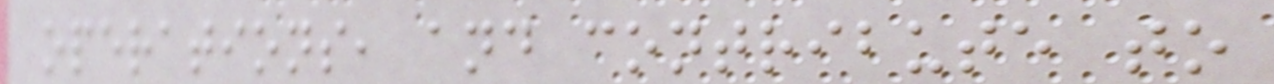operations, and contribute to
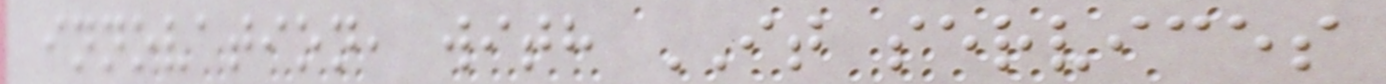innovation, with IT services
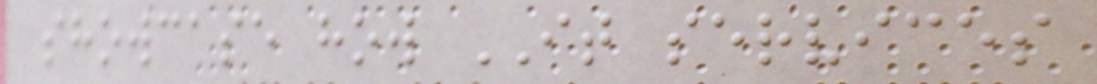showcase how IT services
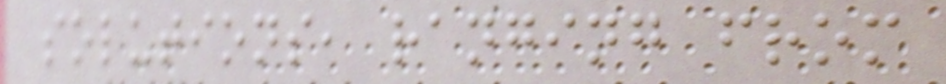solutions, ranging from
